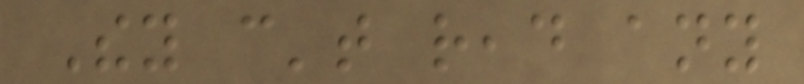They can't read any
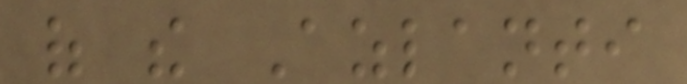of the Azlanti
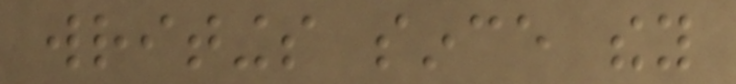writings since they
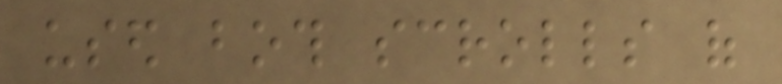used both scrolls of
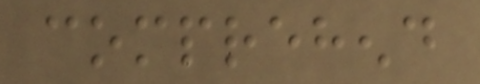comprehend
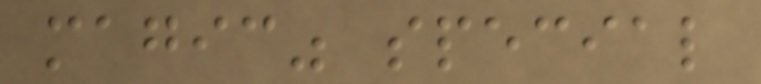magic" special
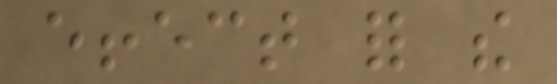effect for the
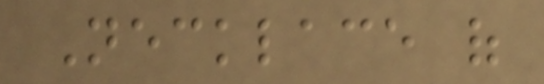Necklace of
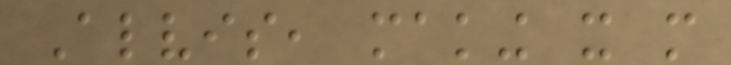Alvis, making it more
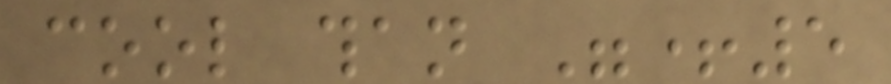cool than "+5
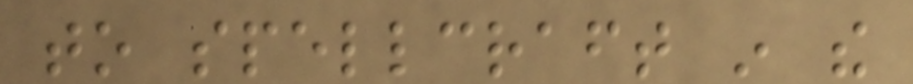to spellcraft in the
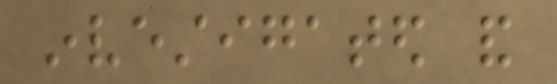investigated and
